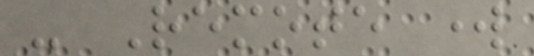- Remote work
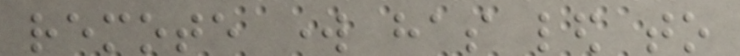remote work has led to
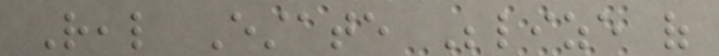Real Estate Belize of
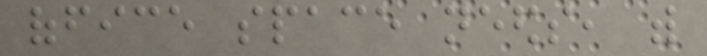office space needs, with
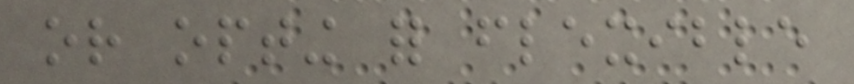or opting for flexible
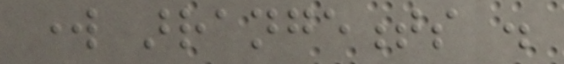work arrangements .
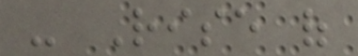- Rise of
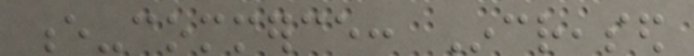e-commerce: Increased
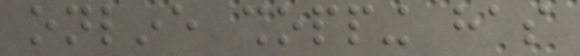online shopping has
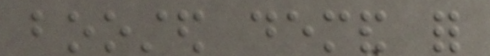boosted demand for
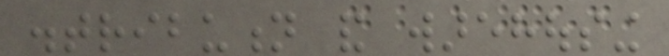distribution and warehousing
